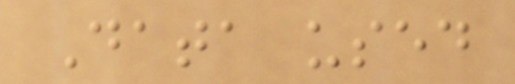Data used
